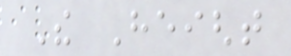The Height
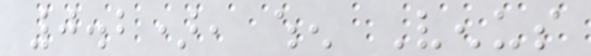0.2), when Venus
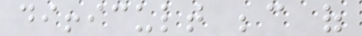difficult because of
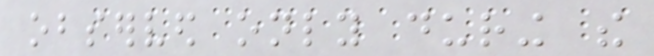observed only during the
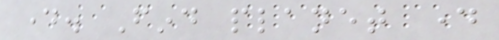day. Find planet day
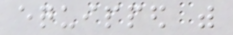equipped with
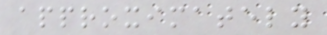approximately
